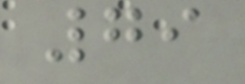79
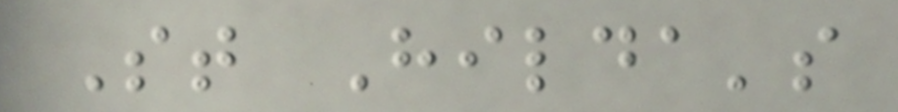St Hilda's
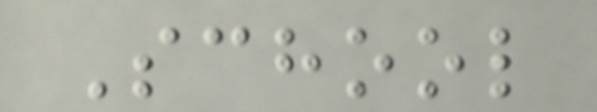School
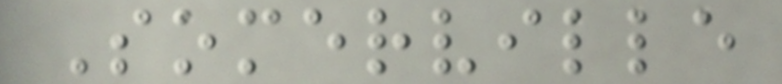Somerville
